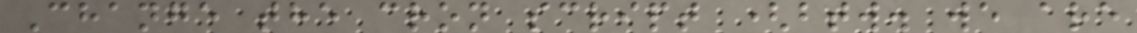Change the cron script (btw. we are
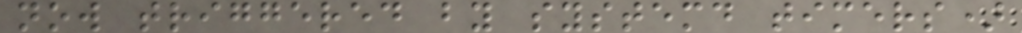now triggered by systemd timers)
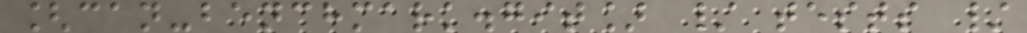[can-benchmark.git] / tests /
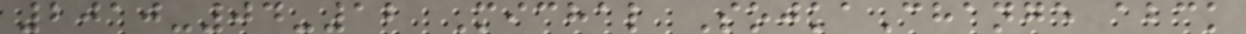2010-04-12 Michal SojkaChange abck
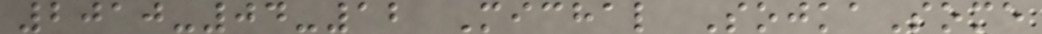2010-04-12 Michal SojkaSome
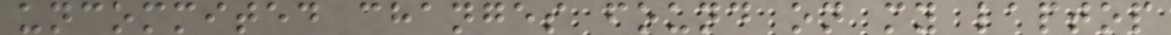uncommited changes found on my laptop
